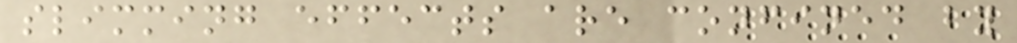slimming effects are confined by
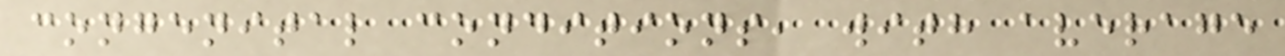congenital conditions, with average
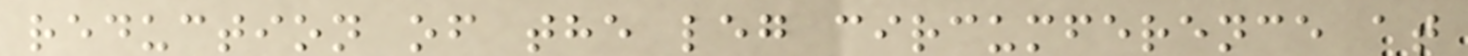reduction of the leg circumference at
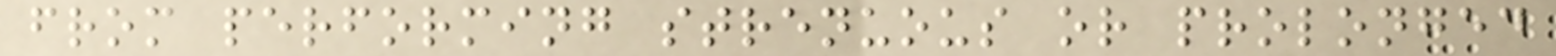from performing strenuous or prolonged
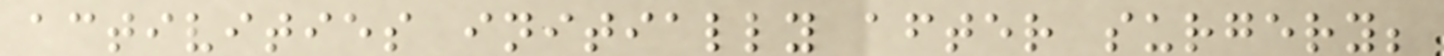activities initially after surgery;
